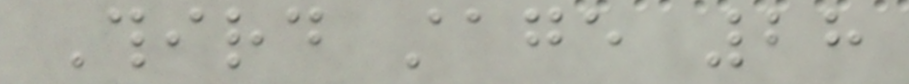Third stage 28
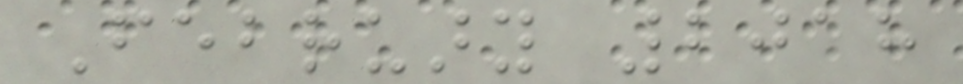February 2018
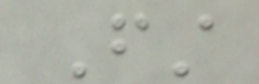First
